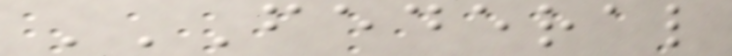FEDERAL
